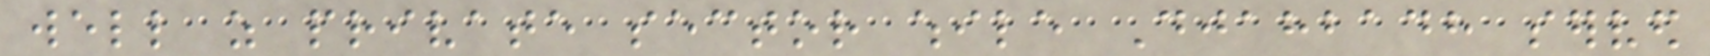well as private sector while Djahbadh served
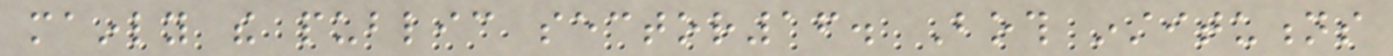mainly the public sector16. Both institutions
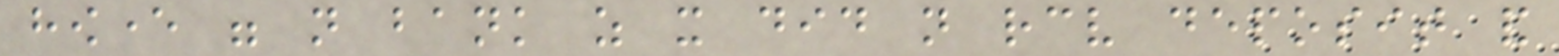however were not bank as it did not receive deposit and
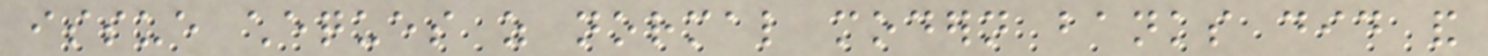issue cheques as normal modern banks did and
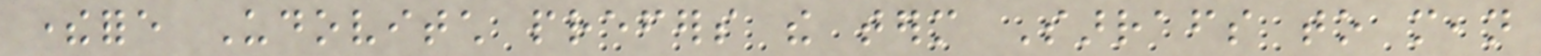therefore Udovitch prefers the term Sarrafs to mean
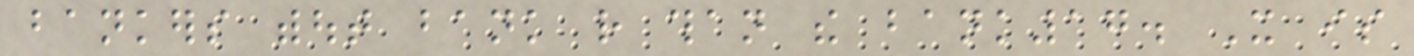bankers without bank rather than the bank17. It is
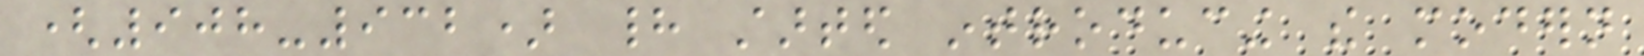(908-932) had started introducing the modern
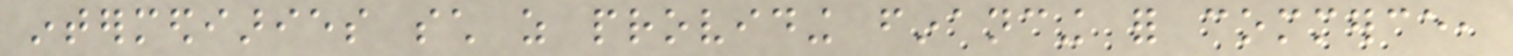intermediaries such as providing financing for commerce,
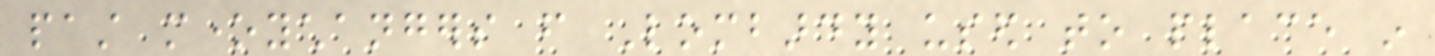past moneychangers from Lombardy used to place in
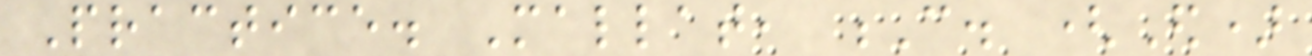Practice. Mallat, C. (Ed)
